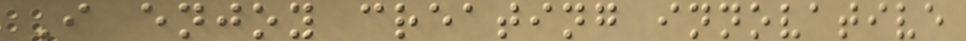I enjoy creating innovative
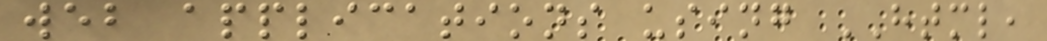web applications using HTML,
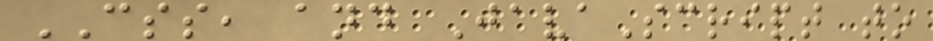CSS, and JavaScript to
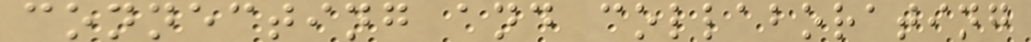connecting and collaborating
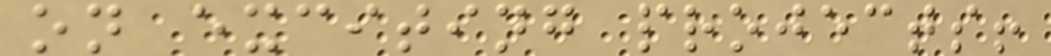on exciting projects!
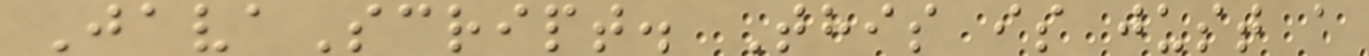JavaScript. This is just a
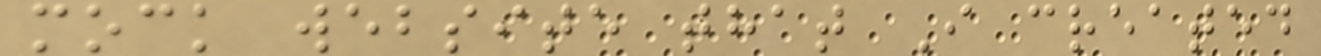mock website that I created
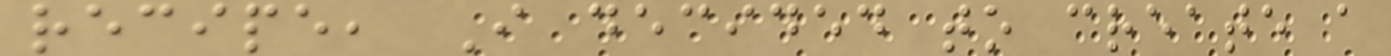recipe, I decided to create a
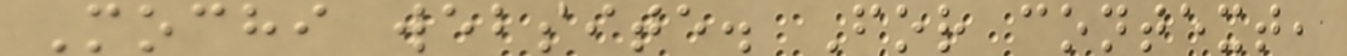Mochi website. For context,
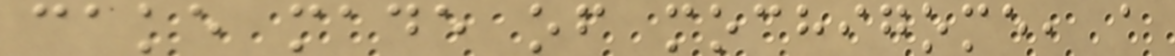cake made of mochigome, a
